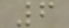6
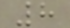8
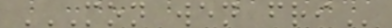MON WEN FRI
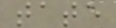tate
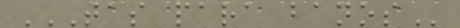TAS PARA BANOS
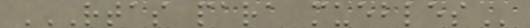RTAS PARA MUEBLES
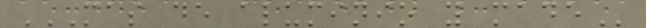MAS DE ALUMINIO Y MADE
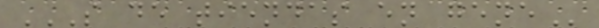S DE TIENDAS EN GENE
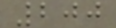200
